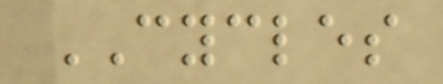CYCLES
